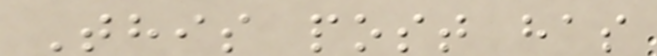This post has
